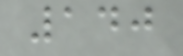140
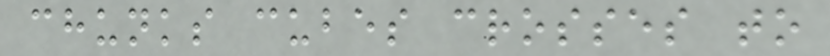chunks cubes crosses to
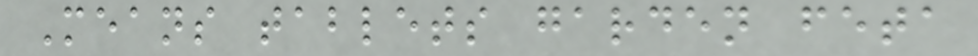Means tablets garden feta
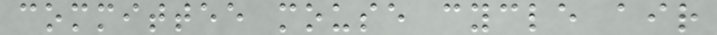committee mouse cycle air
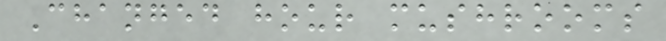Changed hour mushrooms
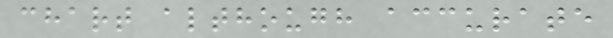chart although accurate
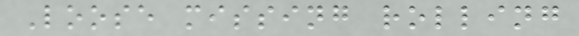Loose missing rolling
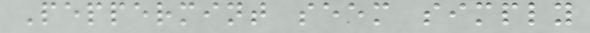Peppermint seem simply
